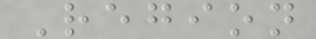Region
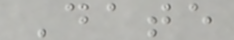Date
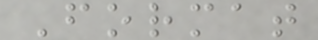Format
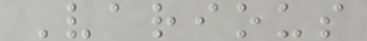Various
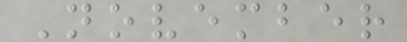November
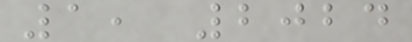1, 2024
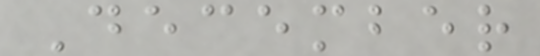December
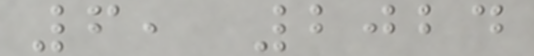6, 2024
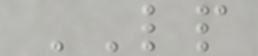LP
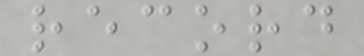record
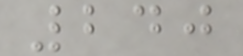240
